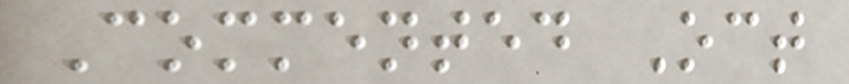Commented Oct
